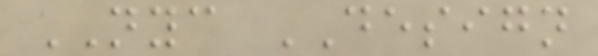NYC DESIGN
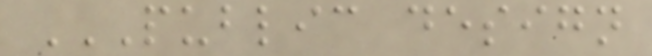PUBLIC DESIGN
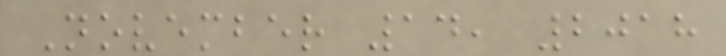November 14, 2018
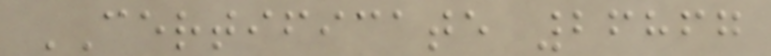CERTIFICATE 26867
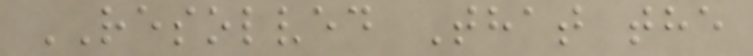RESOLVED That the
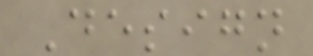Design
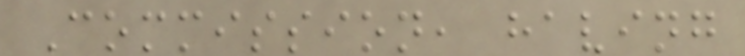Commission, having
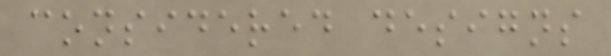considered designs
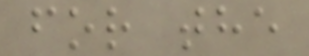for the
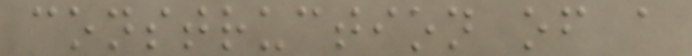construction of a
